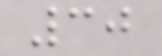30
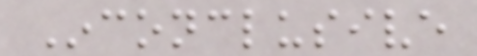Inconclusive
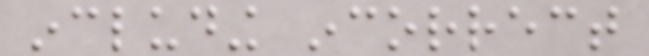including incorrect
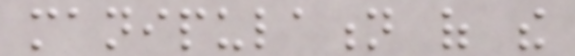manipulation of the
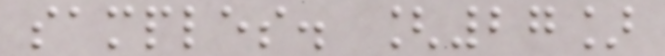samples. [27]
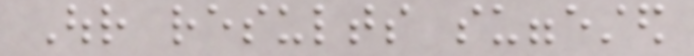Our results suggested
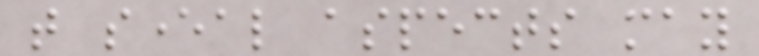that several aspects may
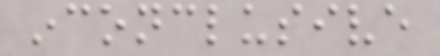inconclusive
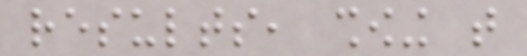results, showing that
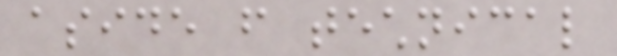aside from technical
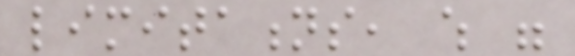limitations, which were
